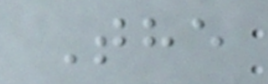The
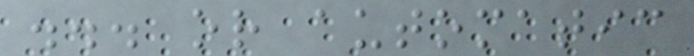... or automatic
